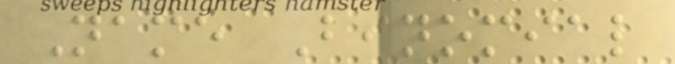Name Binomial
